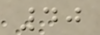40
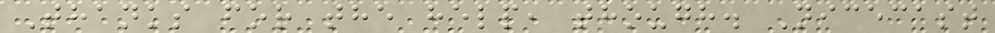Thanks for the help, though. Nicecast
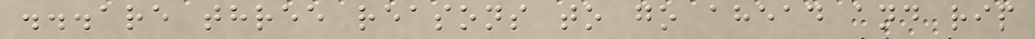...are three reasons to go ahead and rip
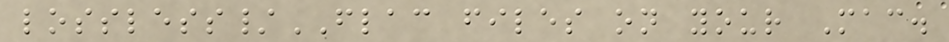lossless/FLAC files on your Mac.
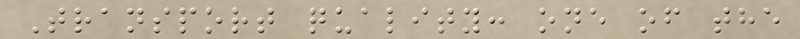Transport quality: one of the
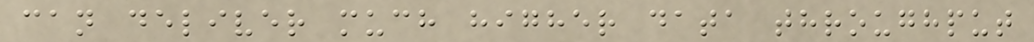can deliver much higher data throughput
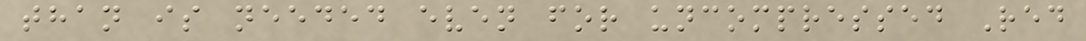than is needed even for uncompressed Red
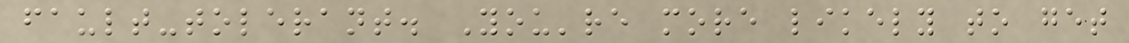fault-tolerant. You're more likely to get
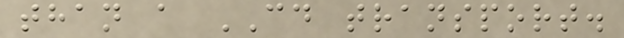than a CD transport.
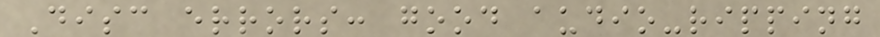Disc errors: good audio-ripping
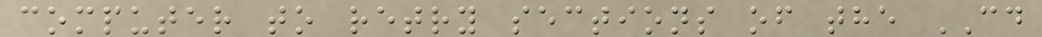computer to retry sections of the CD
